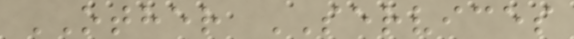OTHER SERVICES
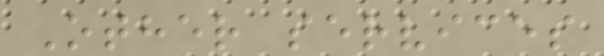Other services
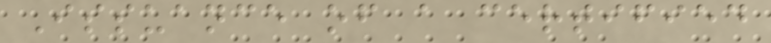Issuance of a certified
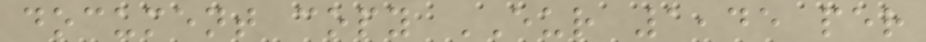document copy EUR 1,45 per
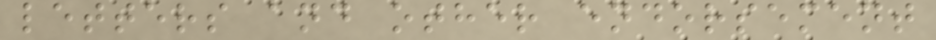letters and other endorsement
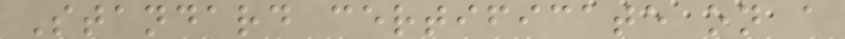Standard certificate on a
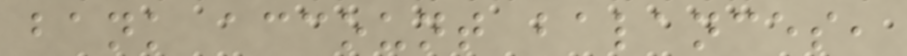bank account balances,
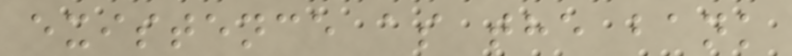existence as the bank
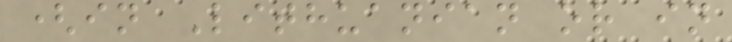(in Lithuanian or in
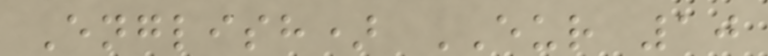English) EUR 10
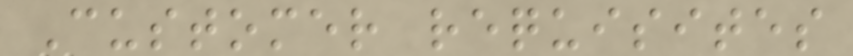Customer requisites
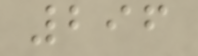296
